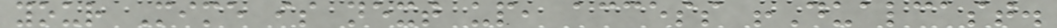your Mime is next up, access !Dualcast.
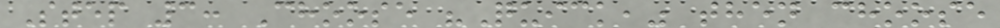Step 3: Choose "Quick," then choose
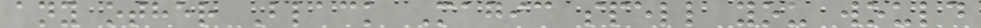any other Black Magic spell you would
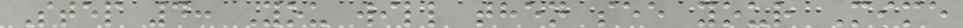Step 4: You will then see your Mime
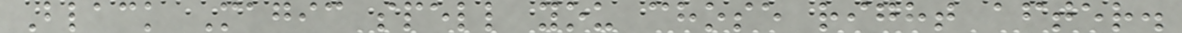Black Magic spell you chose right after.
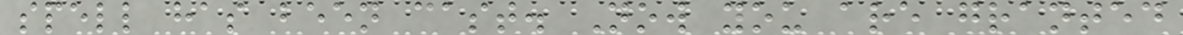spell has been cast. Now you are granted
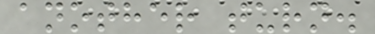another turn.
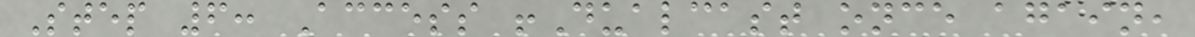Step 6: Access !Dualcast once again,
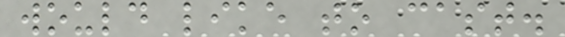would like to cast.
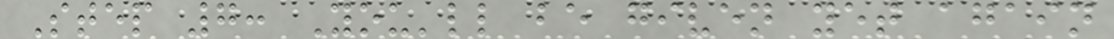Step 7: You'll be given yet again
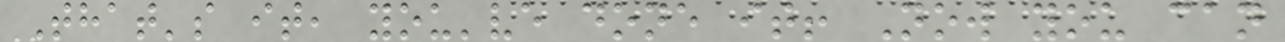That's it, you've done it! Now you can
